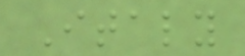Italy
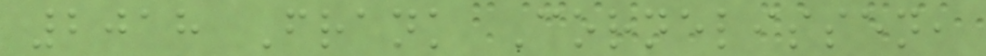2018 Frank Cornelissen,
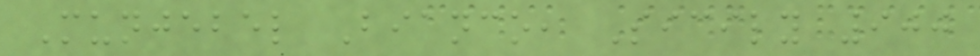Munjebel Bianco, Sicily 900
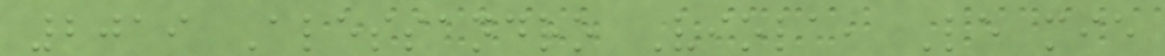2019 Alessandro Viola, Le mie
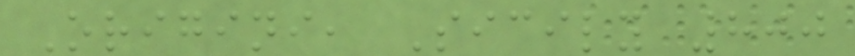Origini, Sicily 800
